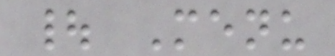| Menu
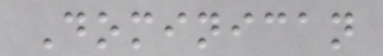Dominican
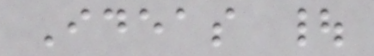Ideas |
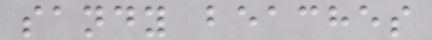sandy beaches
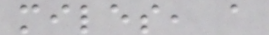miles, a
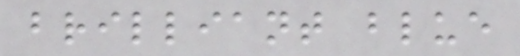brilliant blue
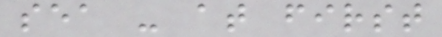sea - at first
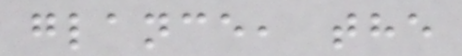glance, the
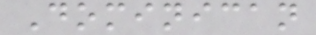Dominican
